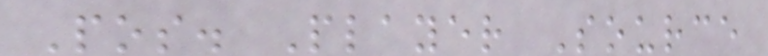Pos. Player Source
